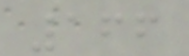166
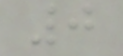0
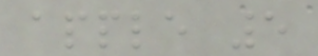apple 5
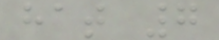hat 7
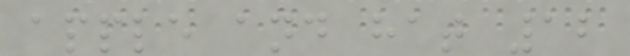apple and hat 12
